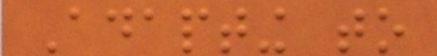Adapting to
